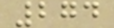274
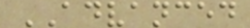ADVANCED
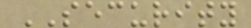SECURITY
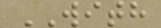WITH
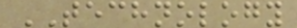TECHNOLOGY
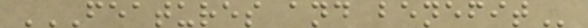FEATURES AND BENEFIT
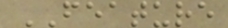FEATURE
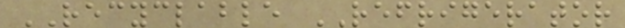RECYCLABLE REFRIGERATOR
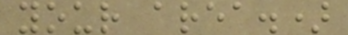your area.)
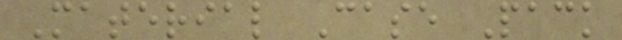Material Case Pack
